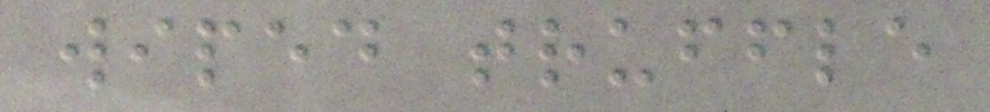wiped truffle
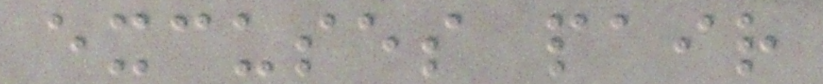excuses pair
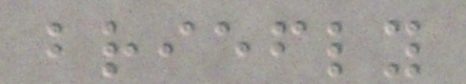briefly
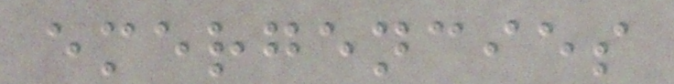emergencies
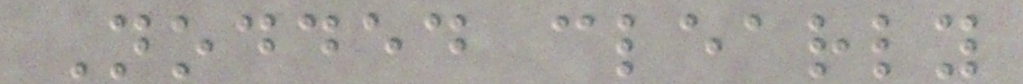Nodded clearly
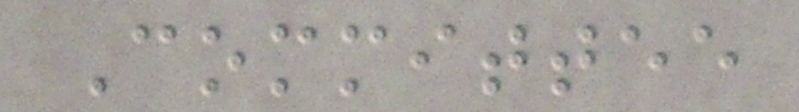Committee
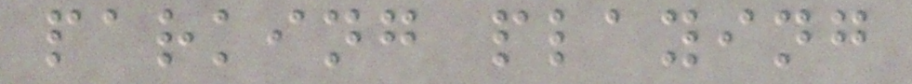parking playing
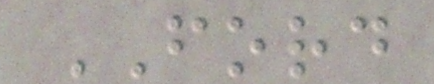FORD
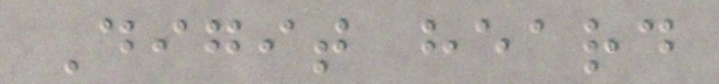Digit heard
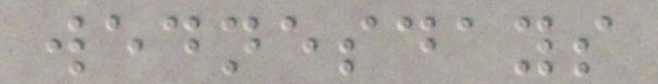wednesdays
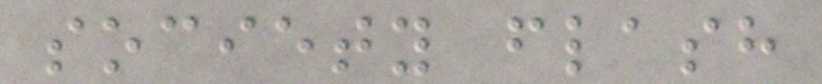society flash
